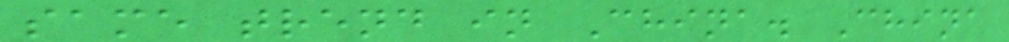same trend in China. China
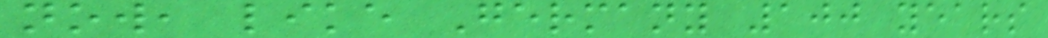now, like Germany 100 years
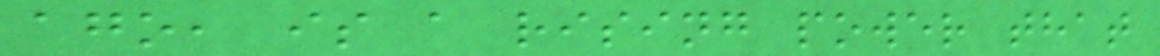ago, is a rising power that
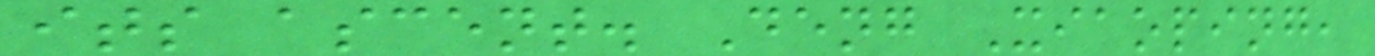its ascent. Deng Xiaoping,
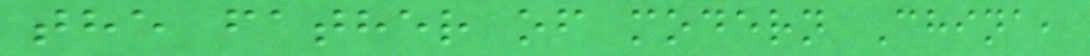the father of modern China,
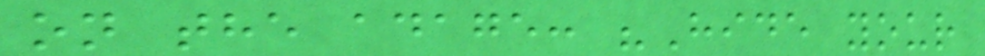on the adage: "Hide your
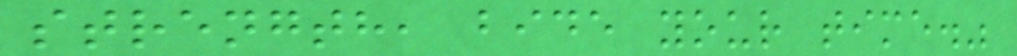strength, bide your time."
